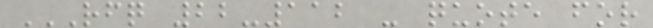RFQ 22-112 - QUOTE FOR
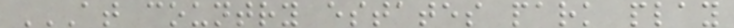AT COUNTRY ESTATES PARK PLAY
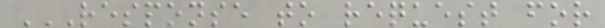RESPONSE TO REQUEST FOR
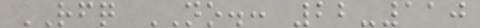RFQ NO.: 22-110
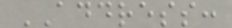ADDRESS:
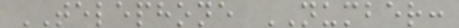TELEPHONE NUMBER:
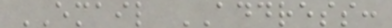EMAIL ADDRESS:
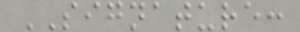SIGNATURE:
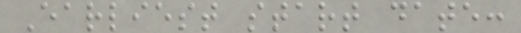Earliest start date:
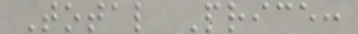Total Price:
